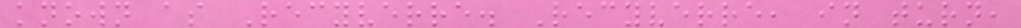known as Recyverre. Recyverre, in turn,
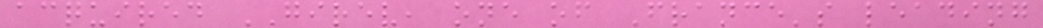acquired GIREV, one of France's leading
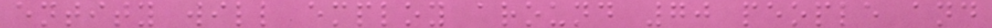entity will employ around 70 people and
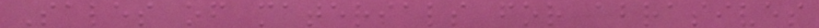Sales of materials for abrasives
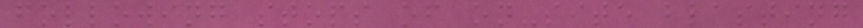following stops of on-site blasting
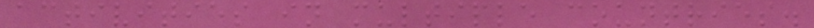activities in multiple countries.
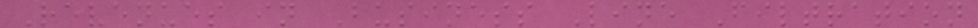Revenues in Business Line Filtration
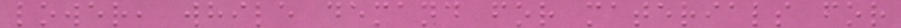lower, while demand for materials for
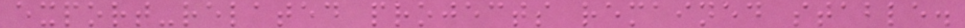export-related projects remained stable.
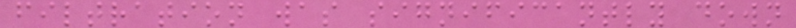filtration was significantly down
